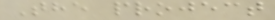The project
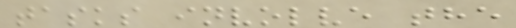tasks involve the
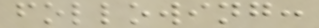following:
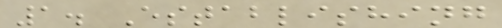1. Establishing
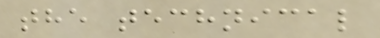the technical
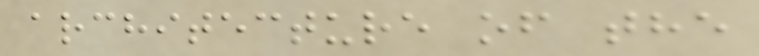architecture of the
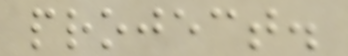project.
